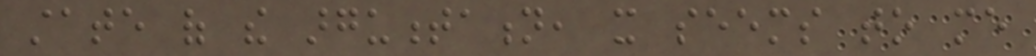state of the argumentation, it seems to me
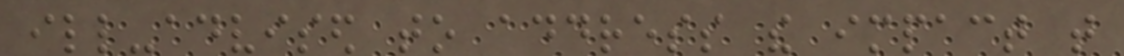ill-advised to address the impact that
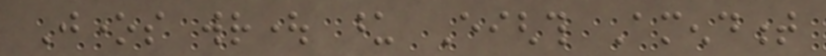Jones wrought upon Eighth Amendment
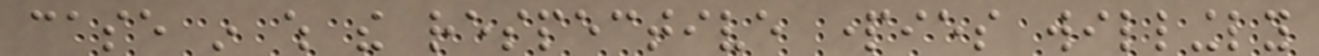case in which the respective parties willingly
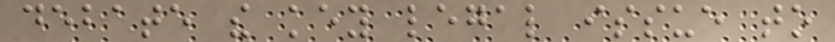debate the key legal issue to
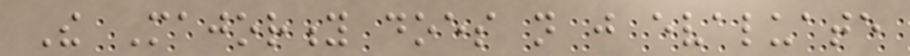The Majority does not just evaluate
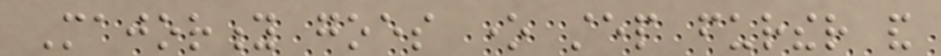Majority goes one step further and
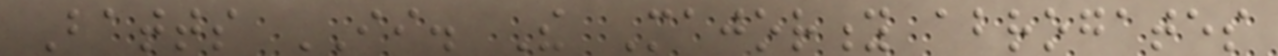Batts II. The Majority abrogates
